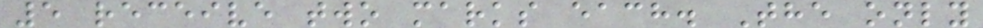5 receive two marks each. The only
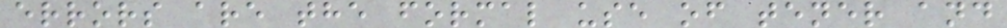errors are the formal use of tener and
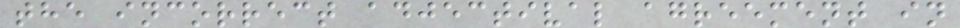the incorrect adjectival agreement in
